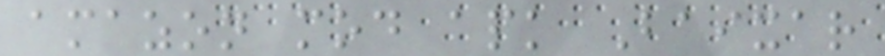amazon mod apk Baixar
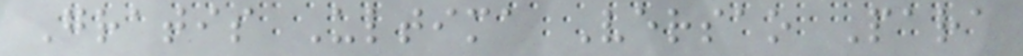Gratis Ultima Versao Para
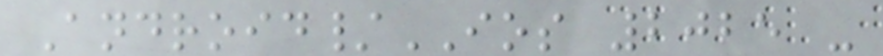Android/IOS 2025 -
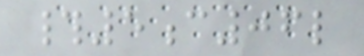#5c06l
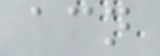acn
